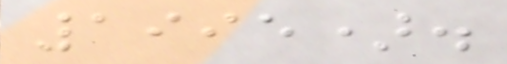1995).
